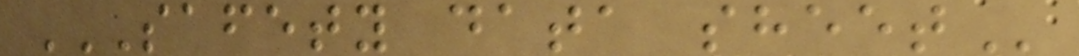SAFETY DATA SHEET
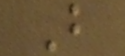B
